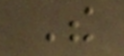The
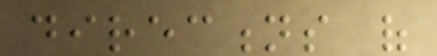directions of
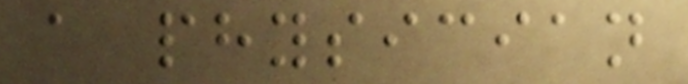a physician
